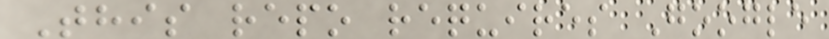This repo requires Google
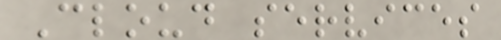Cloud services
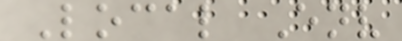Local Env
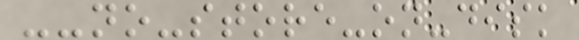--no-store-on-disk
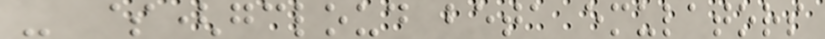- $(gcloud beta emulators
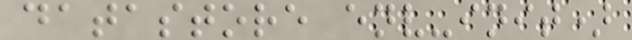datastore env-init)
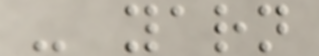- yarn
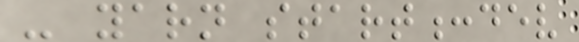- yarn start:dev
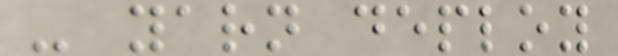- yarn deploy
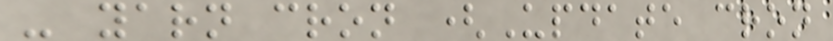- yarn cron (Update cron
